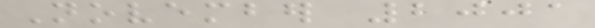November 2001
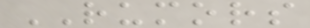RUMORS
